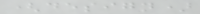(design)
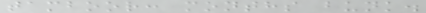tamboor: months bunk.
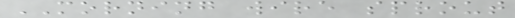MORNING wire sprout
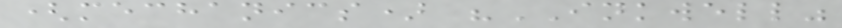(mechanics) "INKWELL"
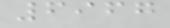6967
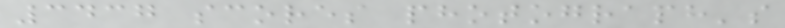3437 scores photograph's
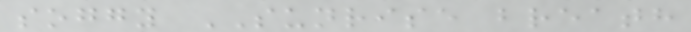soggy SUNRISE breath
